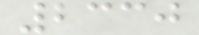2330
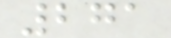271
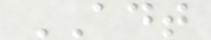ADT
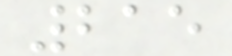215
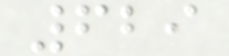629
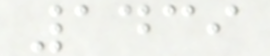1439
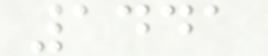1441
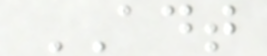ADT
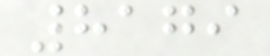8179
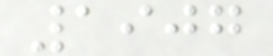1907
